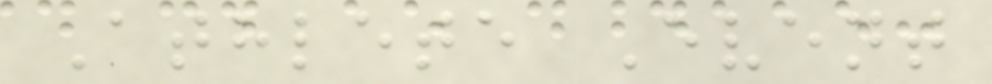Athlete Event
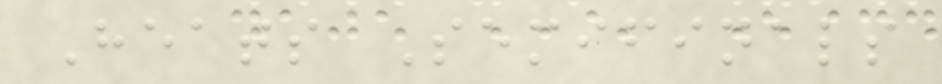Heats Semifinals
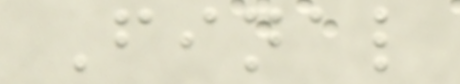Final
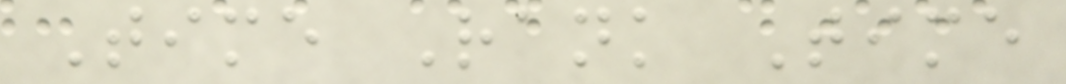Time Rank Time
